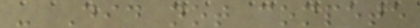- Did not compete
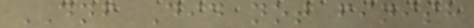DNF Did not finish
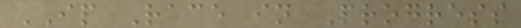IP Race in Progress
